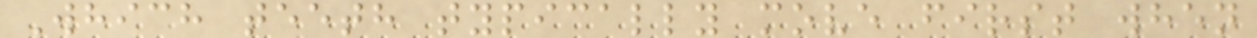Which teeth typically move first when
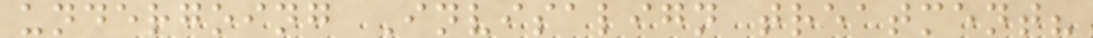undergoing Invisalign treatment?
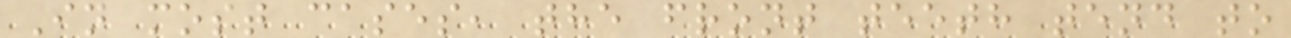In most cases, the front teeth tend to
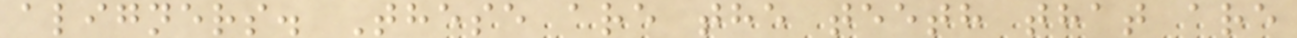aligners. These are the teeth that are
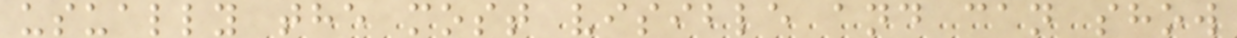usually the most visible and can show
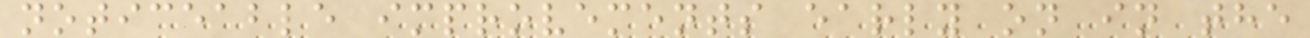noticeable improvements early on in the
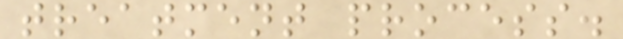treatment process.
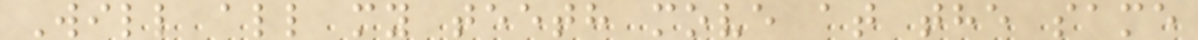Will all my teeth move at the same
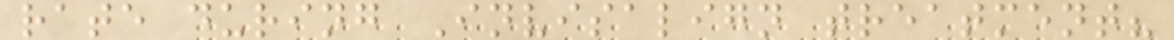rate during Invisalign treatment?
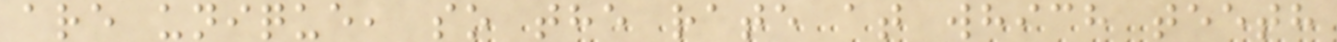are unique, so the rate at which teeth
